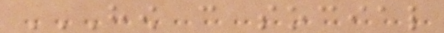HOW CAN SOCIAL
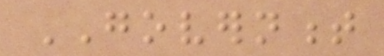GOVERNMENT
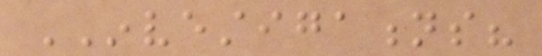INVESTIGATIONS?
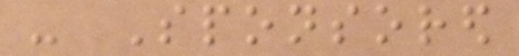- Sponsored
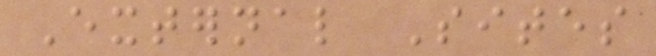External Sites
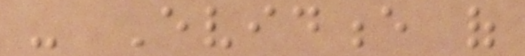- Evidence of
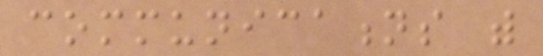communications with
